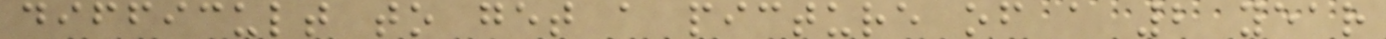difficult to get a picture of a 2 year
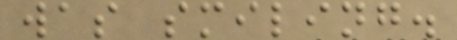was smiling.
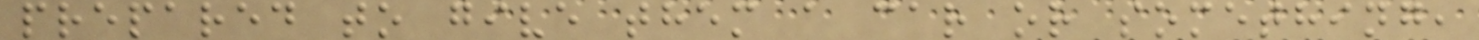prepared to give them a car or something,
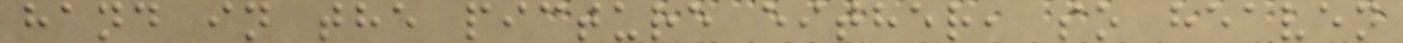hand in the picture either, so heaven
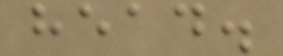head.
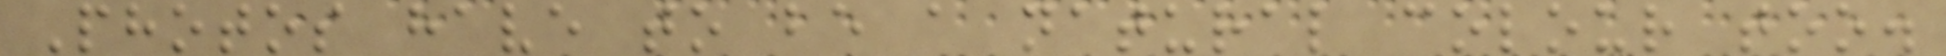Photos have to be a natural colour too.
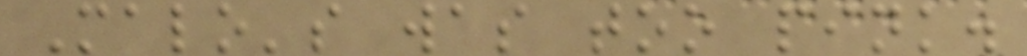Malo's was too pink.
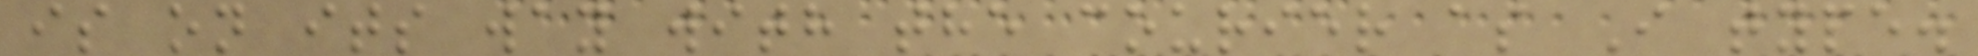is on its way with the courier as I type.
